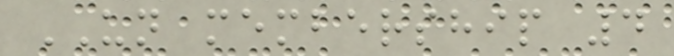UN membership 4
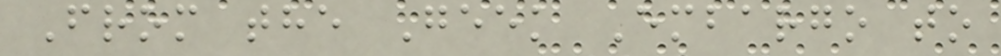From the Geek Embargo to
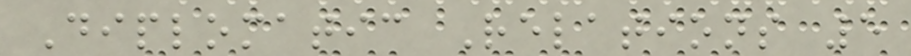Diplomatic Relations 5
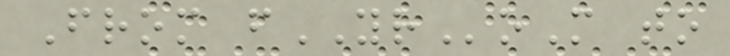From fYRoM to
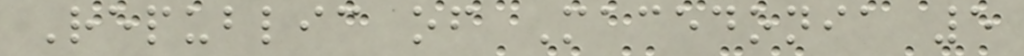Republic of Macedonia 5
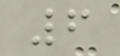6
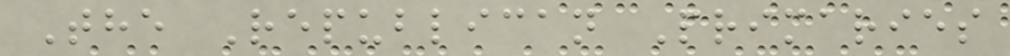The Republican Primaries
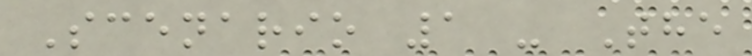Scenario 1 - The
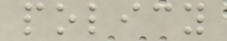policy
